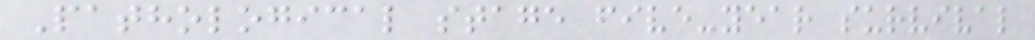Pathological stage five-year survival
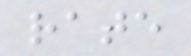rate
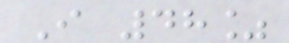I 48%
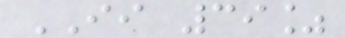II 39%
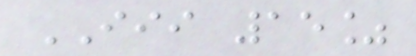III 15%
